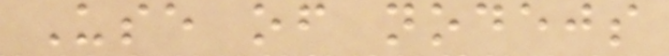Use of nodejs
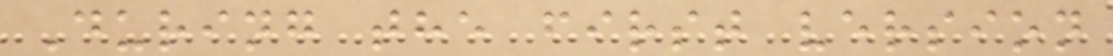During the first version
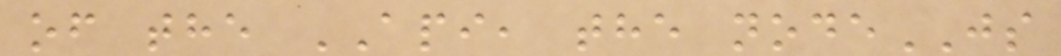of the API, the nodeJS
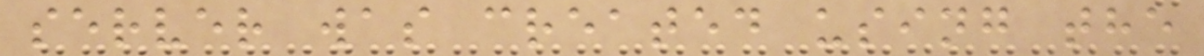server was created using the
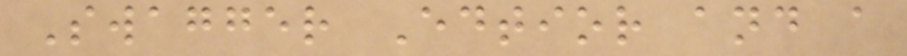Swagger Edtior and a
